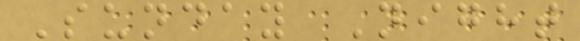Sunday Night
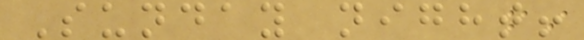Sunday night!
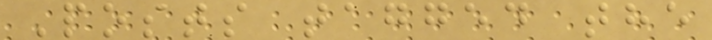Posts tagged the
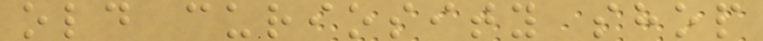old curiosity shop
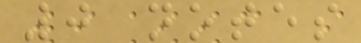0 notes
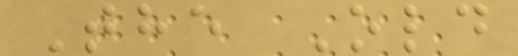The Old
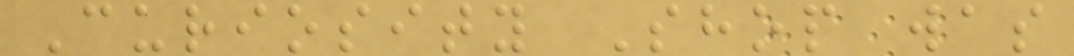Curiosity Shop was
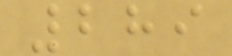289
